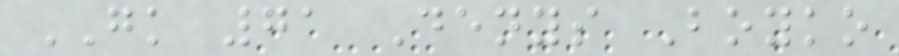GK 71 Denys Boyko
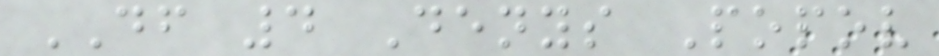DF 4 Denys Popov
